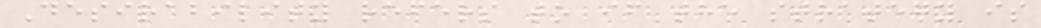Desirability refers to if the strategy is
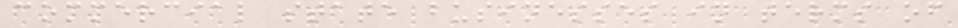commercial state businesses in terms of
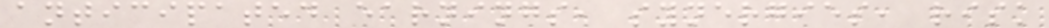anticipated earnings, synergies, risk
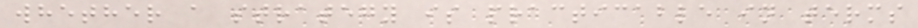whether a strategy is practicable in terms
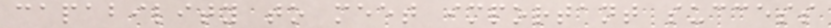capability to meet important success
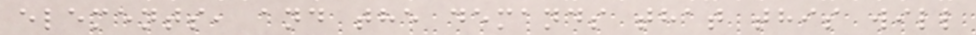elements, and the demands that this will
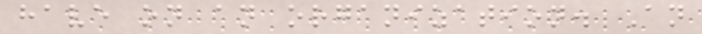have on an organization. An
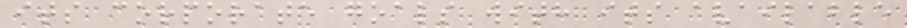its corporate goals with its available
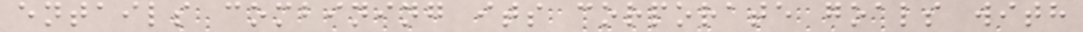entails combining its corporate goals with
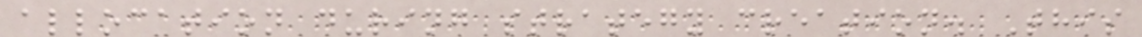allocation during strategy creation. This
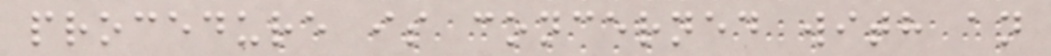procedure is concerned with an
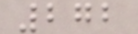272
